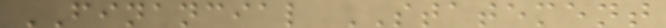FINANCIAL STATEMENT
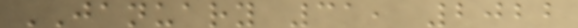JANUARY 31, 2022
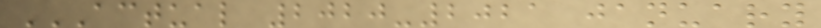ACTUAL 2020-2021 JANUARY
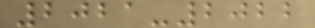2021-2022
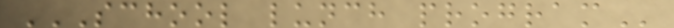SCHOOL LUNCH PROGRAM
